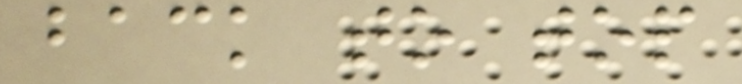back to top
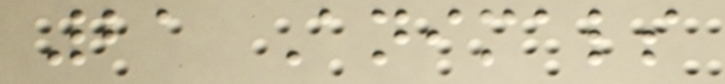21 Animals
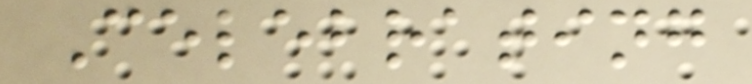Celebrating
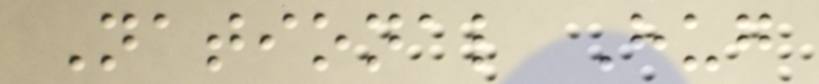National Hug
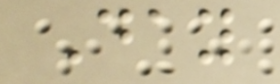Day
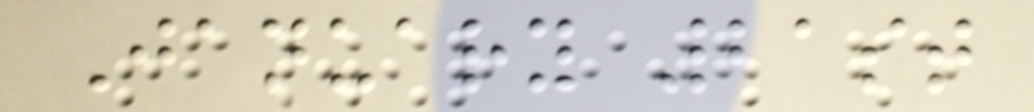January 21st
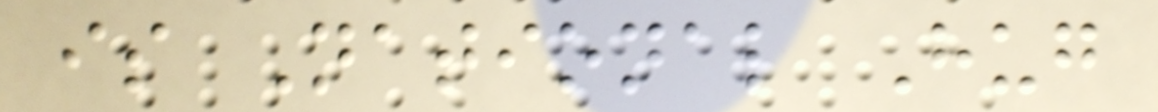is National Hug
